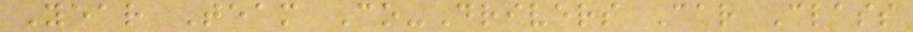Year Team Co-Drivers Car Class
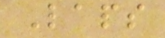Laps
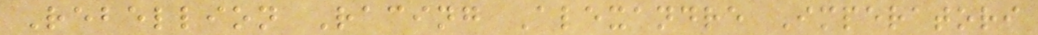Rebellion Racing Alexandre Imperatori
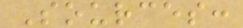Sources:
